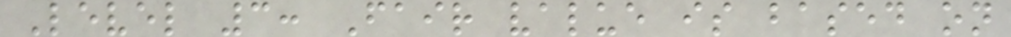Level 3: Fair value is based on
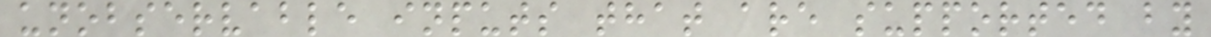unobservable inputs that are supported by
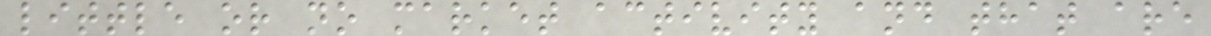little or no market activity and that are
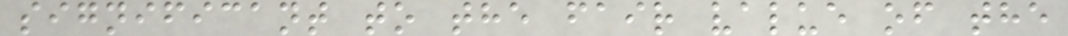significant to the fair value of the
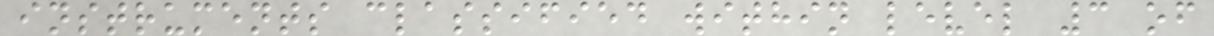instruments classified within level 3 of
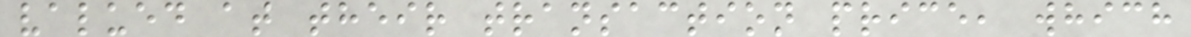valued at their transaction price, which
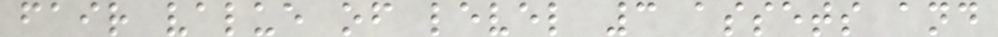fair value of level 3 assets and
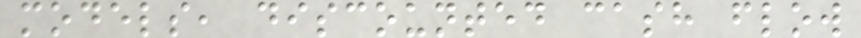models, discounted cash flow
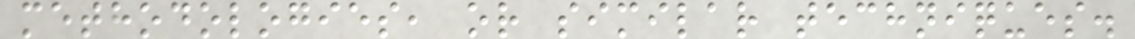methodologies, or similar techniques.
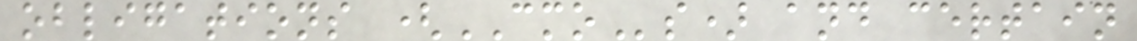obligations (CMOs) and certain
